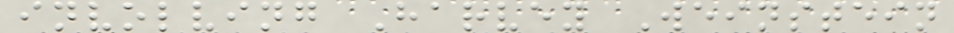involving Harvey Weinstein
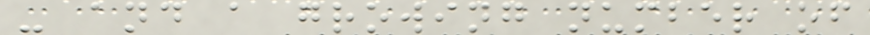- and a growing number of
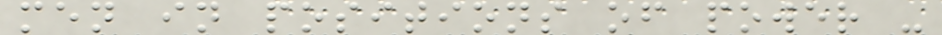men in positions of power -
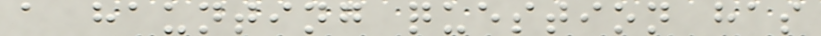a haunting question has
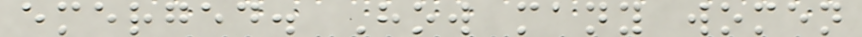emerged. How many women
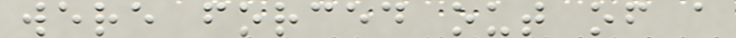were forced out of a
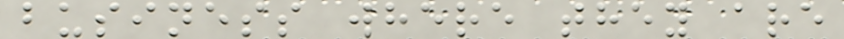business where they are
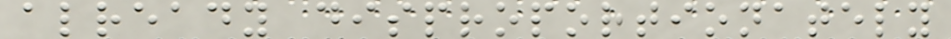already disproportionately
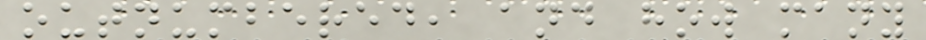outnumbered, and how many
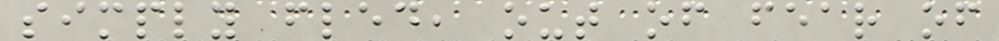simply fled, out of fear of
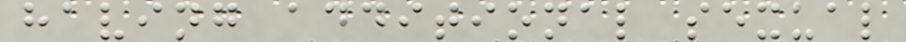having additional sexual
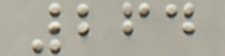264
